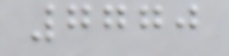7770
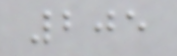205
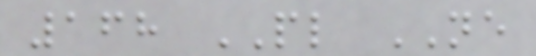168 PL NE
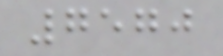7570
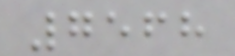7568
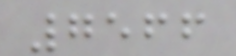7566
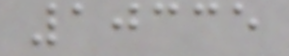10335
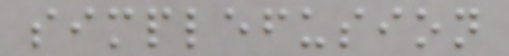simplefusion
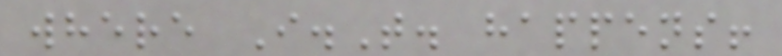where I.T. happens!
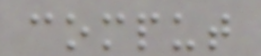comput
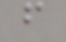f
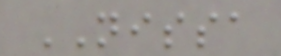NISSA
